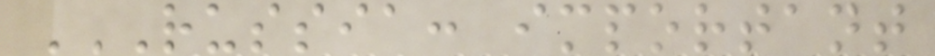RUSSIA: IMPORTANT
